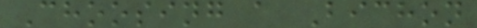Choosing a Bichon
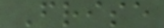Frise
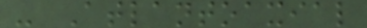- Atlantoaxial
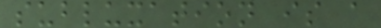subluxation is a
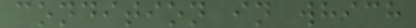condition in which
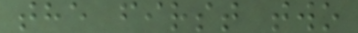the first two
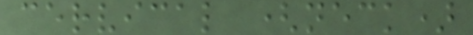cervical (neck)
